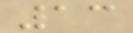13
